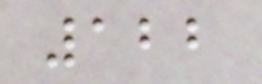122
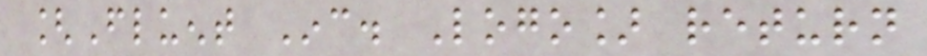[Fluent Inc. Logo] return
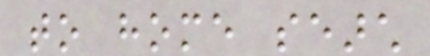to home search
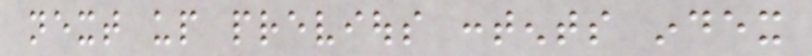next up previous contents index
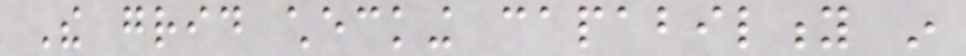The grid checking capability in
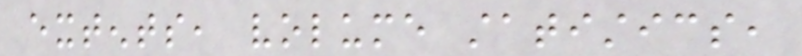extents, volume statistics,
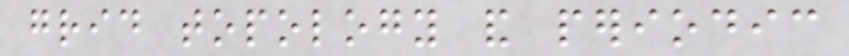grid topology and periodic
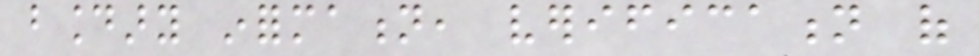boundary information, verification of
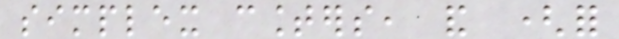simplex counters, and (for
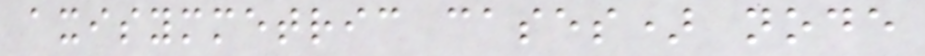axisymmetric cases) node
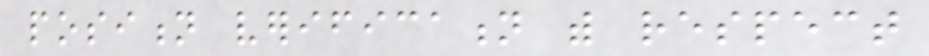position verification with respect
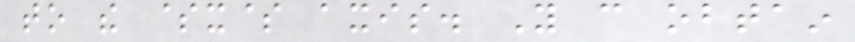to the $x$ axis. You can obtain
